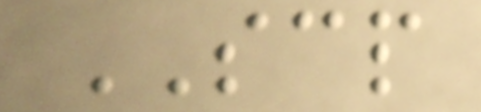SCP
